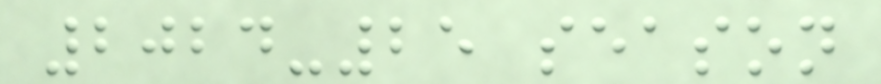2024-25 season
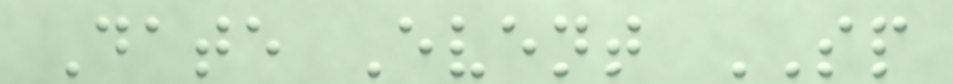Date Event SP
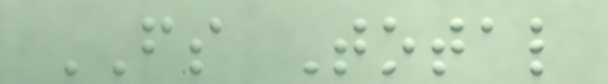FS Total
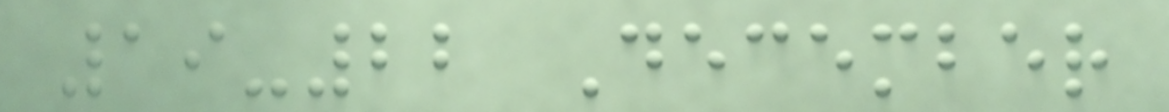19-22 December
